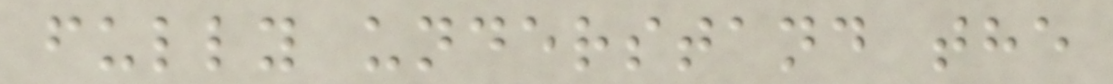fully understand the
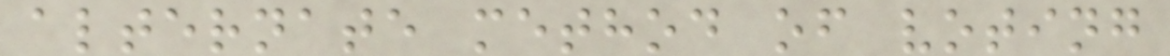alternate method of voting
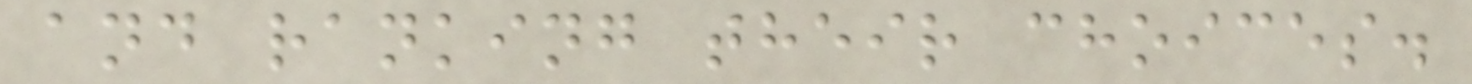and ranking their choices.
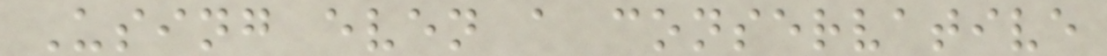Using even a conservative
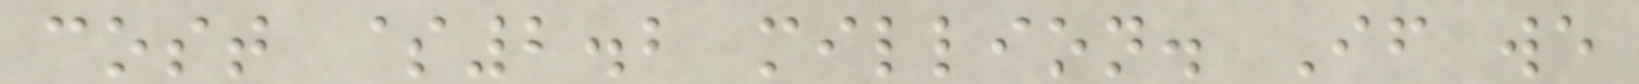cost $2.2 million. If we
